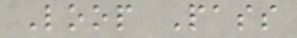Loop Pass
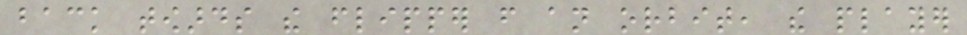back towards the flipper from an orbit, the player
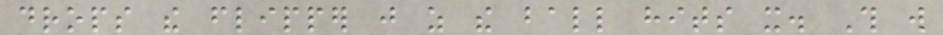drops the flipper just as the ball hits it. This will
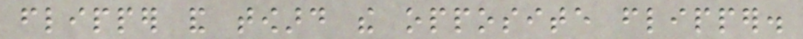flipper and toward the opposite flipper.
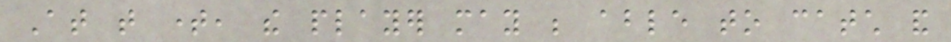At that time, the player may be able to catch and
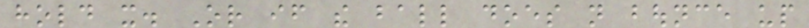hold it. Or if the ball does not bounce up
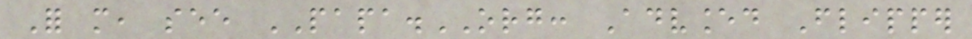For more, see PAPA.ORG: Advanced Flipper
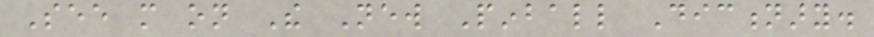See more on The New Pinball Dictionary.
